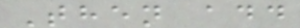Then add
